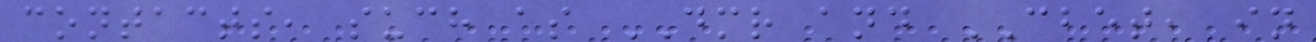contacts, such as DMR and CBET, in
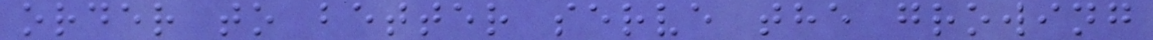order to better serve the growing
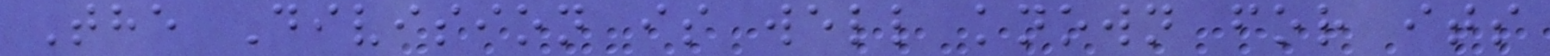The Division is well known for its
